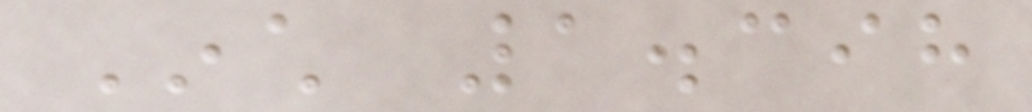Inch 1.398
